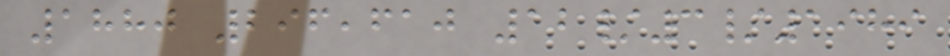1880 296,610 12/3/1989
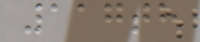117th
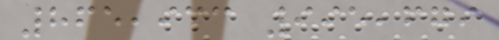865,933 995,679
